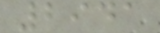2941
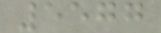5577
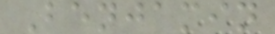Benjamin
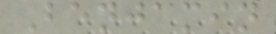Benjamin
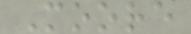Moore
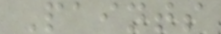Paints
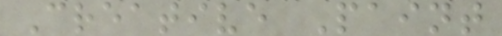Creative Paint
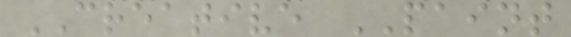CREATIVE PAINT
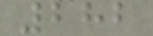282
